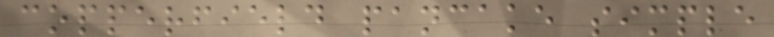copperfield pancake simple
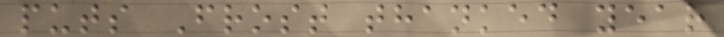puts Frost thanked year
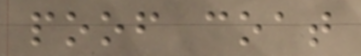poof coat
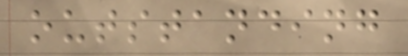outstanding
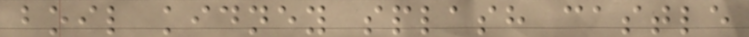boil kidney splash castle
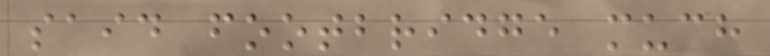said footbridge much
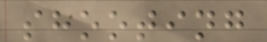shooting
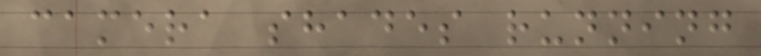camera shades running
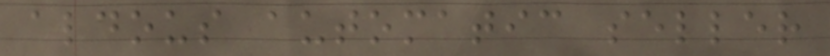aldous automatic seller
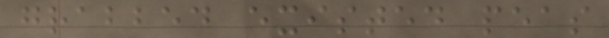grabbed existed peas
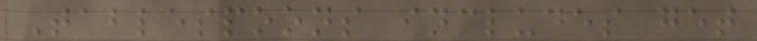Tablespoons includes get
